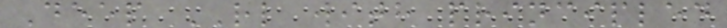Deep RL with principled
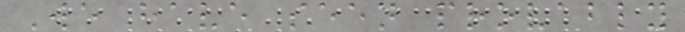We have seen provably
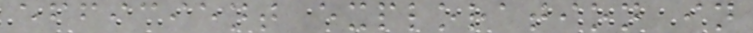efficient exploration in
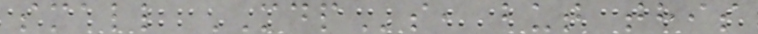small MDPs, but this
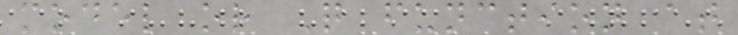model or Q function at
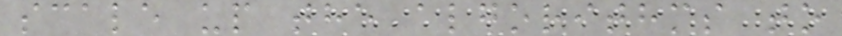scale up the algorithms to
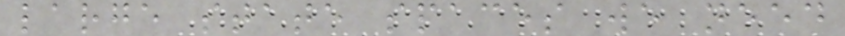large state spaces we need
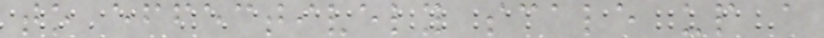to effectively scale up a
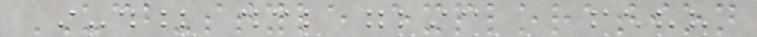UCB-style exploration
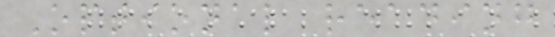Optional reading
